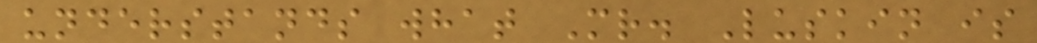understands what Mr. Luskin is
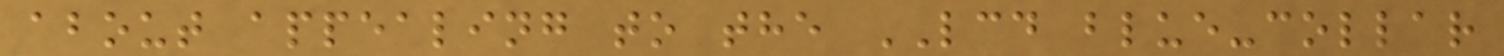about appealing to the LCD blue-collar
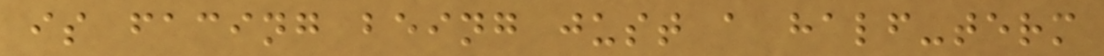is facing being just a half-term
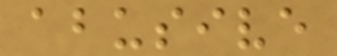abusive
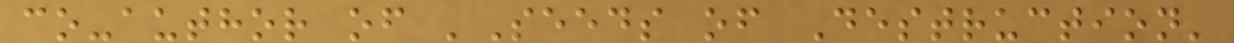co-author of 'Seeds of Destruction'
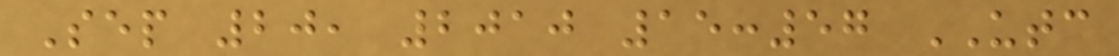Sep 20, 2010 15:57 UTC
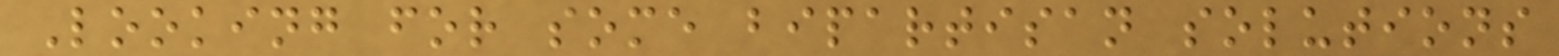Looking for some bipartisan solutions
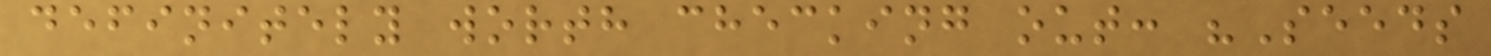definitely worth checking out: "Seeds
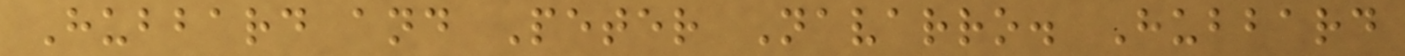Hubbard and Peter Navarro. Hubbard
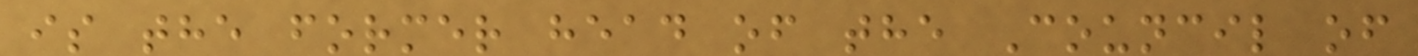is the former head of the Council of
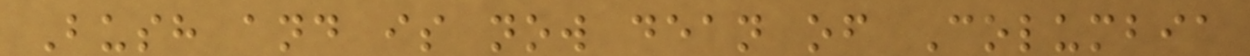Bush and is now dean of Columbia
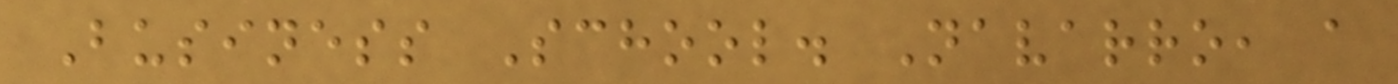Business School. Navarro, a
